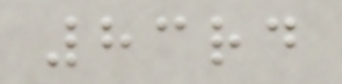83rd
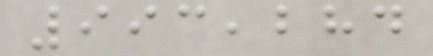993,284
